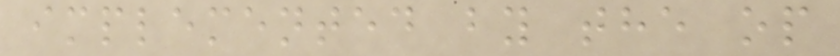implemented by the op
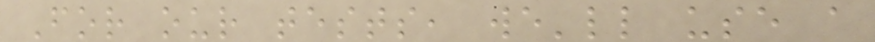For our tests, we'll use a
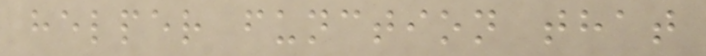helper function that
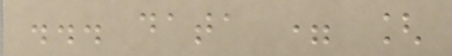... data = [
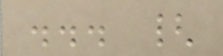... {
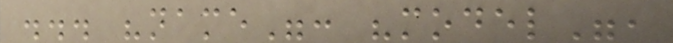... "name": "model",
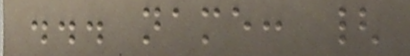... name: {
